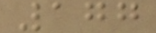177
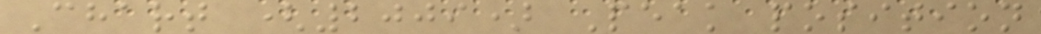Chart (2009) Peak position
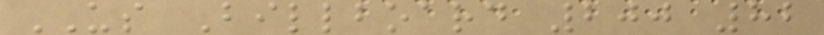US Billboard 200 82
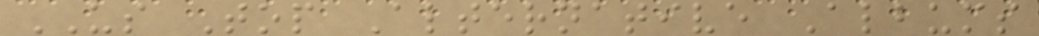US Top Alternative Albums
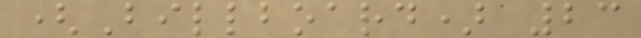(Billboard) 23
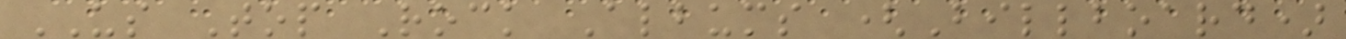US Top Rock Albums (Billboard)
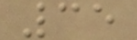35
